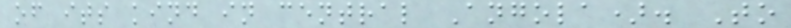of its kind in central Angola). To
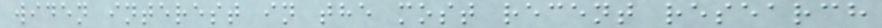widen interest in the most recent research
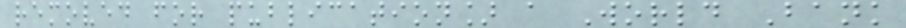removed for publication] a World Bank
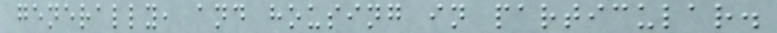generally, and housing in particular.
